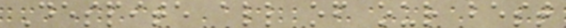Despite all of our best
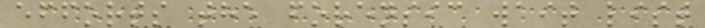efforts the forensic wait list
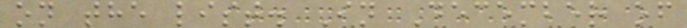on the list. In December of
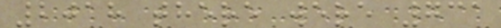2018 there were 731
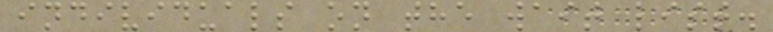individuals on the wait list.
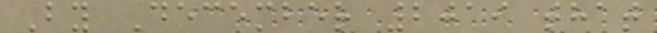By December 2019 that
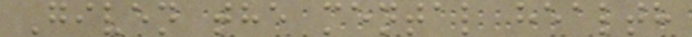Given the mental health
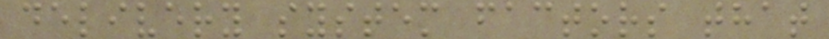delivery system factors that
